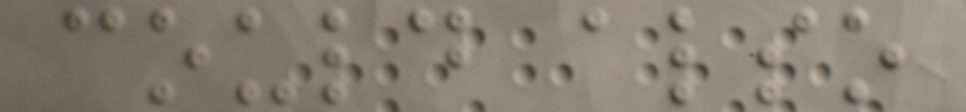could also
